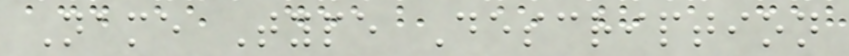Name Type Description
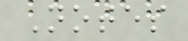Notes
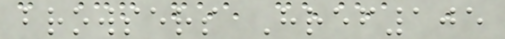browsers Href105
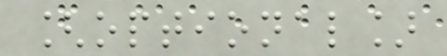[optional]
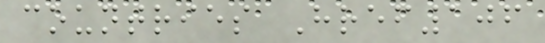countries Href106
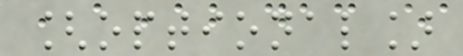[optional]
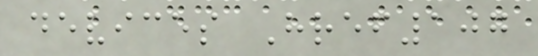devices Href107
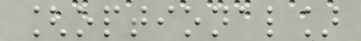[optional]
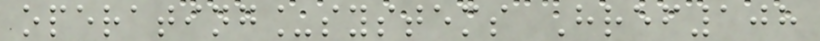operating_systems Href108
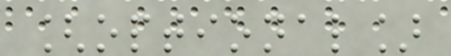[optional]
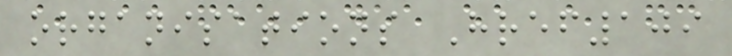organisations Href109
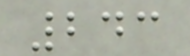243
